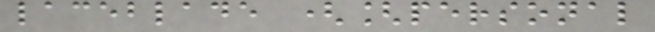laceblade ([personal
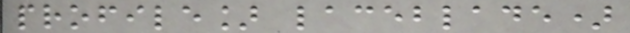profile] laceblade)
